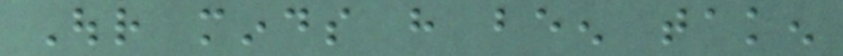Our minds have been taken
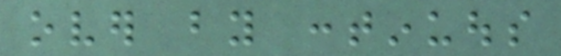over by continuous
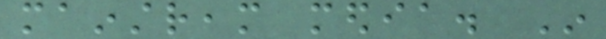mainstream media. In
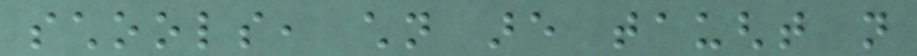schools, children are taught not
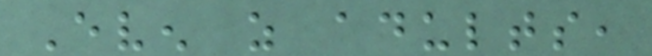Even as adults,
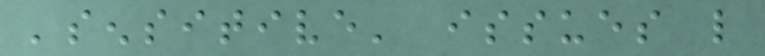'sensitive' issues like
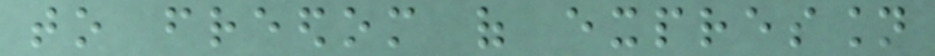to freedom of expression
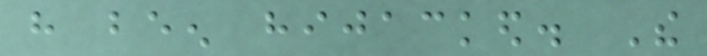have been hijacked. The
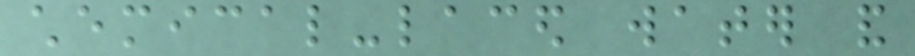chemical-laced water and
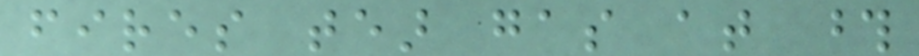fires tear gas at those
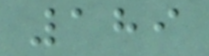189
